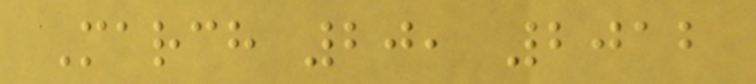March 20, 2012
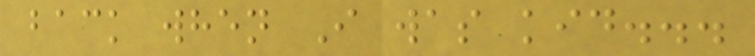back when I was kid...
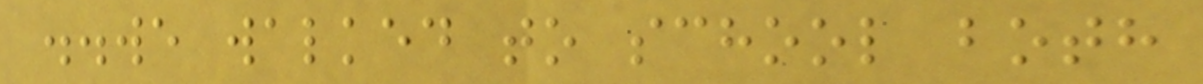..we walked to school both
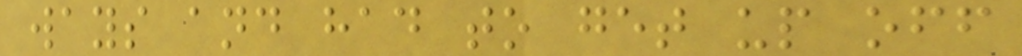ways and had to get up off
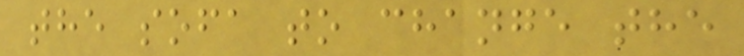the sofa to change the
